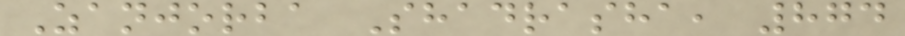Zanjorba Shadrasha, 874
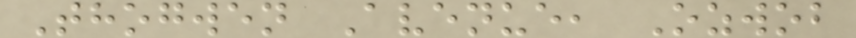Thogwen Avenue, Ozwob
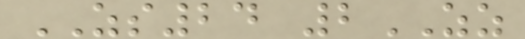ZS24 2ZZ
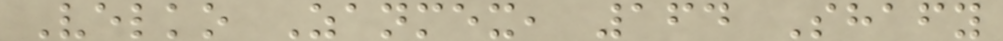Velko Zanmex, 164 Shafy
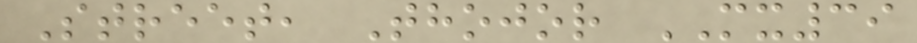Street, Thojor MX39
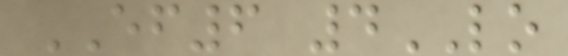EF6 4LO
